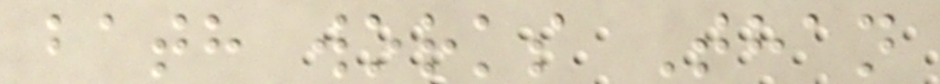bath works Than
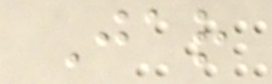Jar
